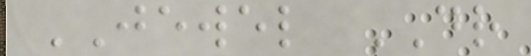JEWEL DR
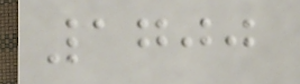1700
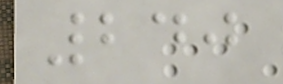240
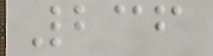236
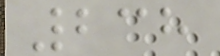238
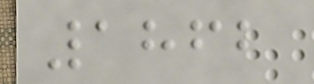1862
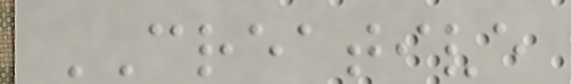CREATIVE
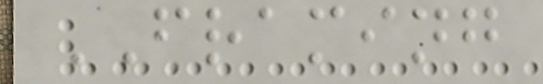FRAMING
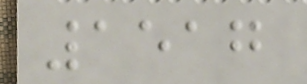1517
